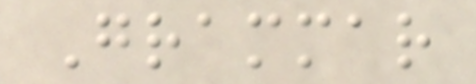Grammar
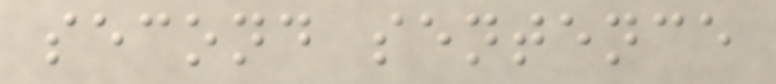second sentence
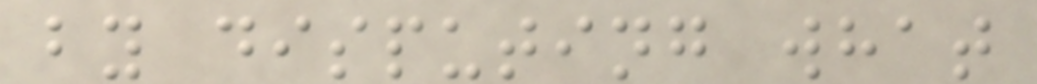by disputing what
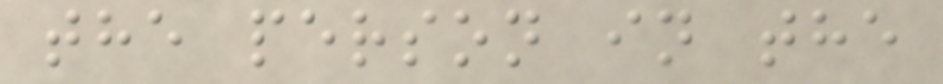the person in the
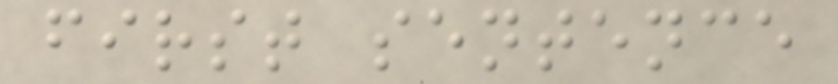first sentence
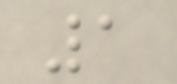1
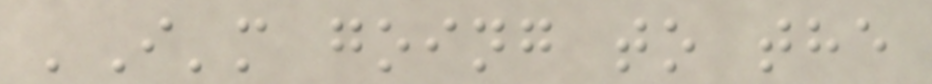'I'm going to the
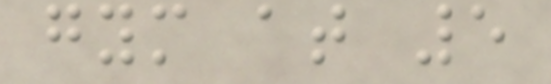gym at 5
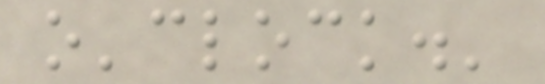o'clock.'
